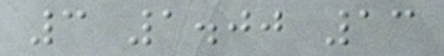3 1.00 13
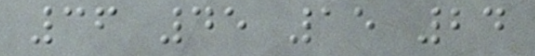36 45 15 24
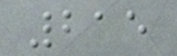215
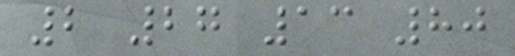2 27 13 80
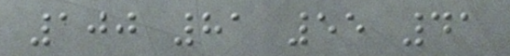100 81 55 41
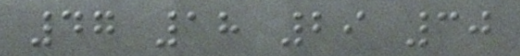47 18 29 30
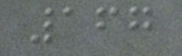167
